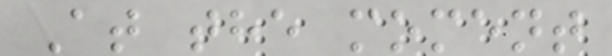At the moment
